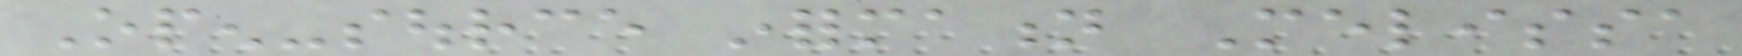Open-source information Melissa
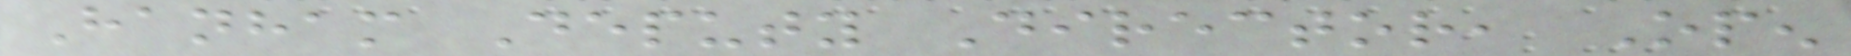Hanham Deputy Director, Open
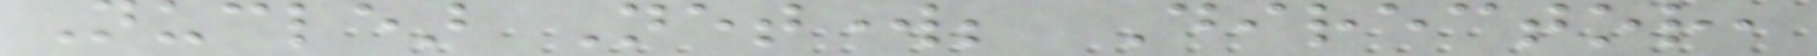Nuclear Network; Director,
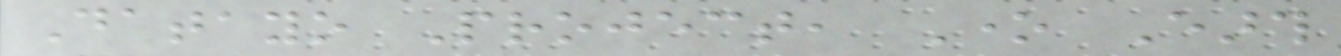Datayo Project, One Earth
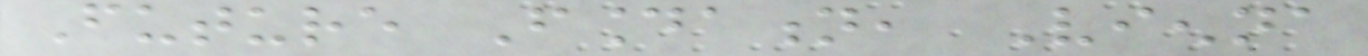Future Foundation, Vienna
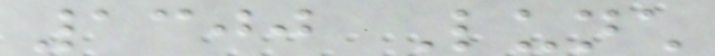1300 Lunch
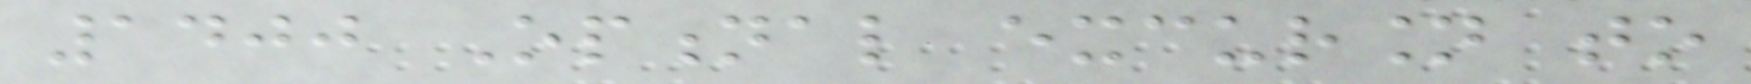1400 Optional excursion to
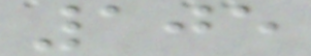105
